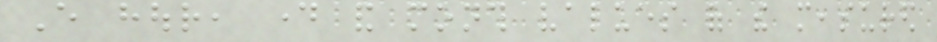Every hour, day and month values of the measured
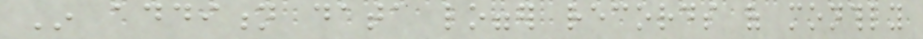In addition data logger records of monthly
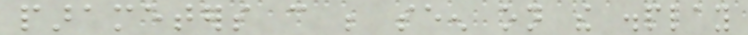parameters can be seen on the display
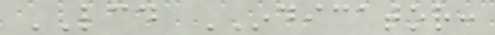LCD INDICATOR:
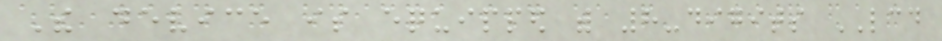The device is equipped with 8-digits LCD
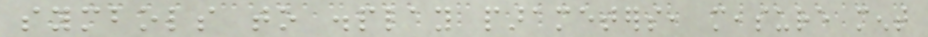symbols to display parameters, measure ment
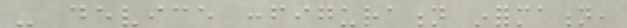- device configuration information,
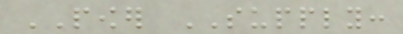POWER SUPPLY:
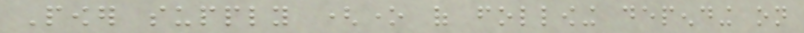Power supply (one of following depending on
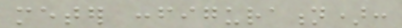meter configuration):
